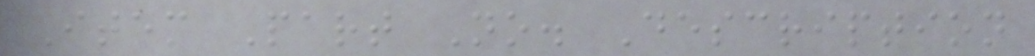Item Part No. Description
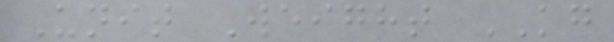Unit Weight KG
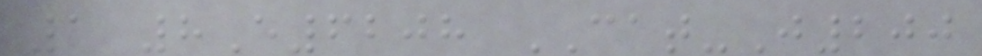1 8E6208 CAT-J200
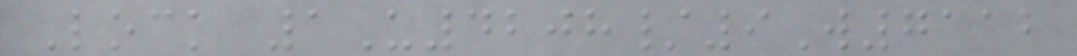Lock 1U4208/9W7112
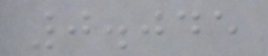0.045
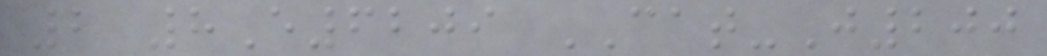2 8E6209 CAT-J200
